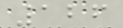126
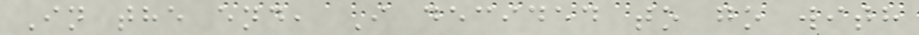In the end, I decided to go with
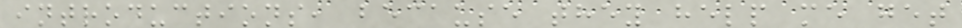introductions, because they help me get
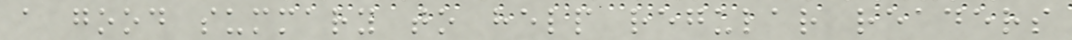a good summary to help regular readers
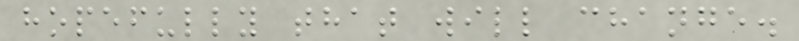hopefully that will change.
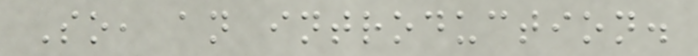So, an introduction.
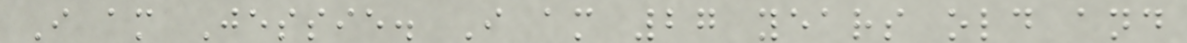I am Jessie. I am 27 years old and
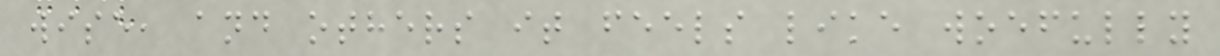wise, and others it feels like woefully
